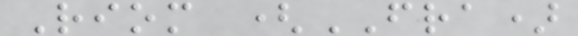Riom (FRA)
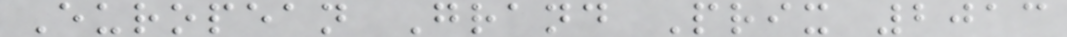European Grand Prix 2013
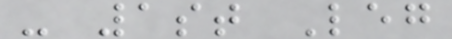- 1st Leg
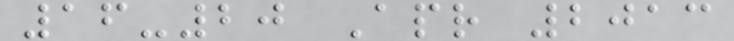16-20 Apr 2013
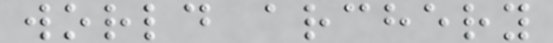world archery
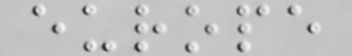europe
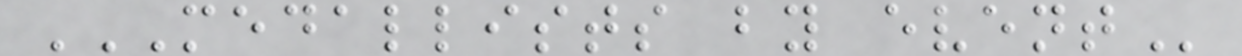MEDALLISTS BY EVENT
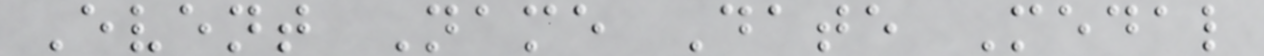Event Name Date Medal
